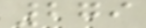279
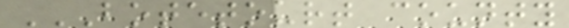BOTETOURT COUNTY
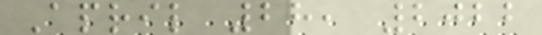April 28, 2022
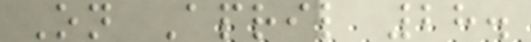On April 28.
